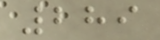289
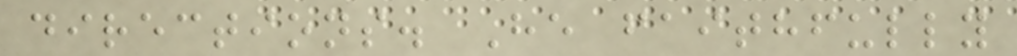directions. He faithfully
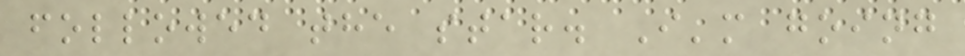followed the star. I'm going
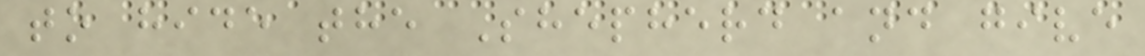to hide the Shepherd and give
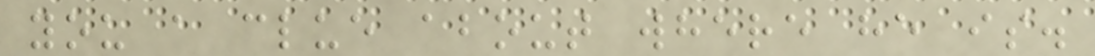you a clue about where he is.
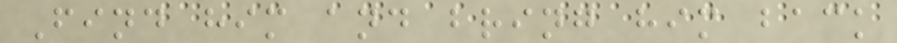Find him and bring him back
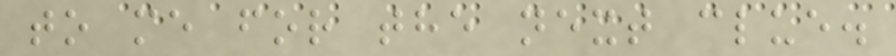to me for the next clue.
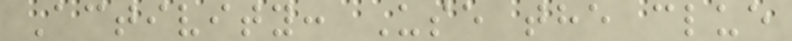Activity: Use the clue
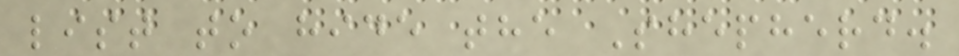list to hide the Shepherd.
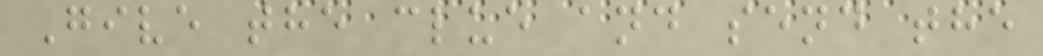Give the clue and send the
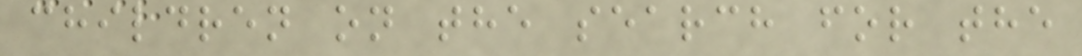children on the search for the
